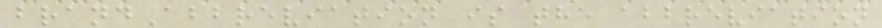brandAbbreviation is the abbreviation
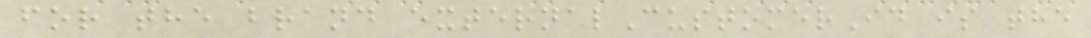for the brand externalCustomerId is the
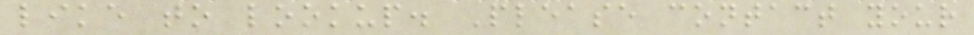like to lookup. Please contact your
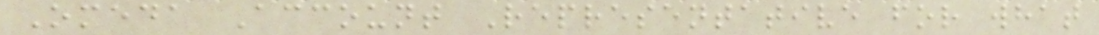Omeda Account Representative for what
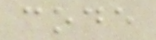code
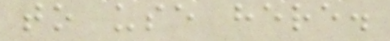to use here.
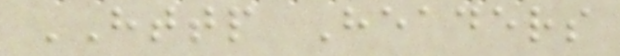HTTP Headers
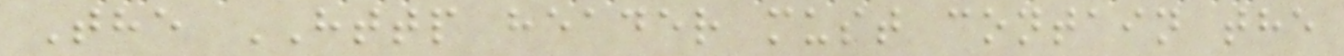The HTTP header must contain the
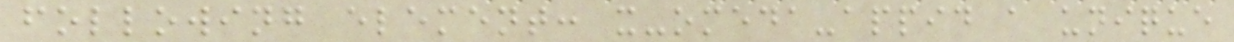following element: x-omeda-appid a unique
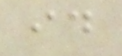id
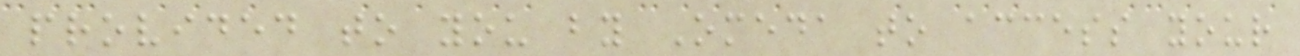provided to you by Omeda to access your
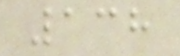138
